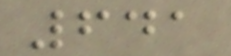641
